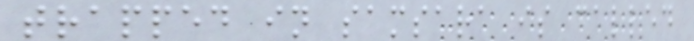trapped in samsara is called
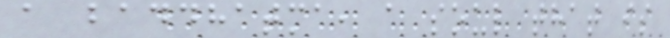a baddhatma, a soul that is
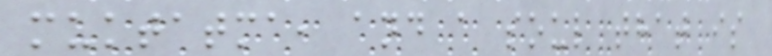muktatma, and a soul that is
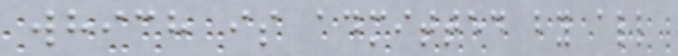which is admitted by all
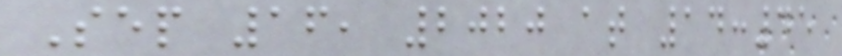Sep 16, 2020 at 14:45
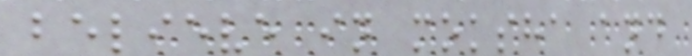believe in moksha and
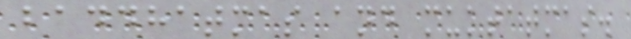baddhatmas and muktatmas.
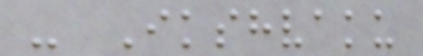- Ikshvaku
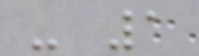- 1
